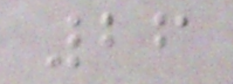26
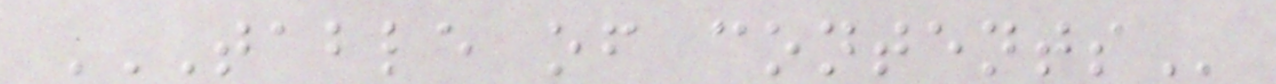TABLE OF CONTENTS
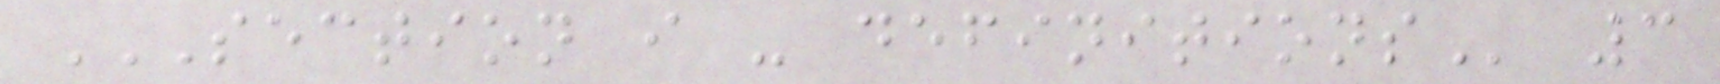SECTION I - DEFINITIONS 3
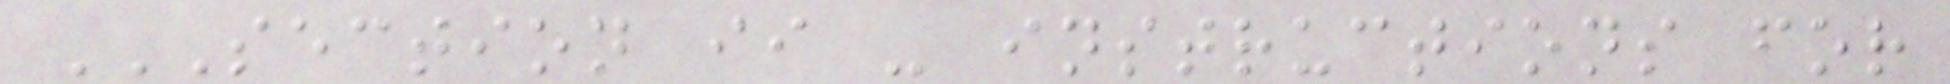SECTION II - INSTRUCTIONS FOR
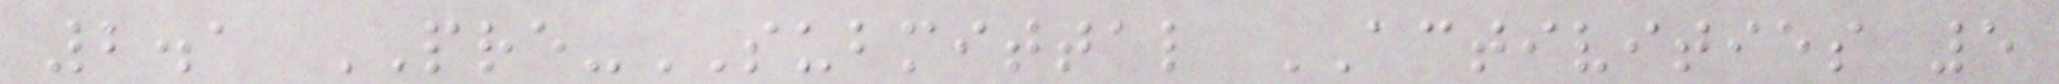2.1 PRE-SUBMITTAL ACTIVITIES 5
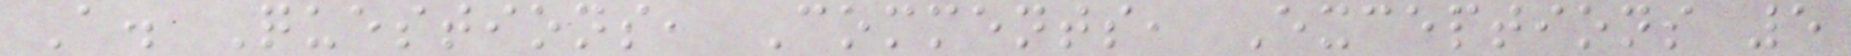A. Questions, Comments, Exceptions 5
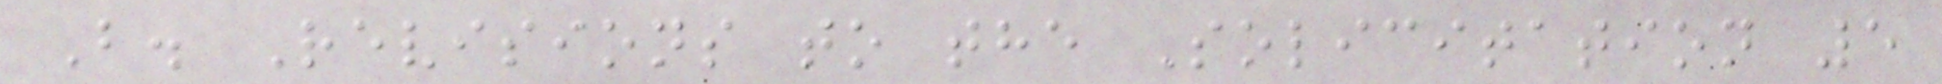B. Revisions to the Solicitation 5
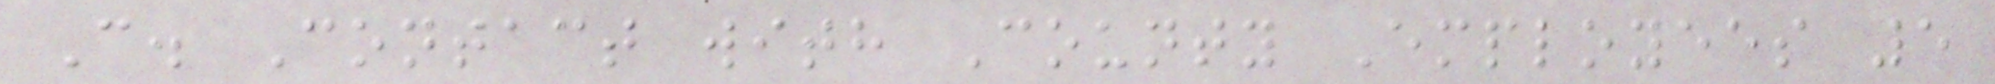C. Contact with County Employees 5
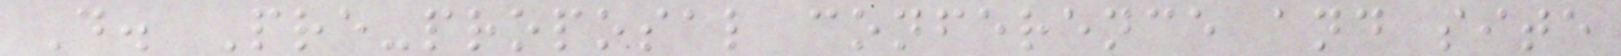D. Pre-proposal conference and site
